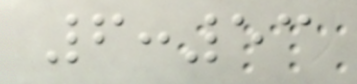6:53
